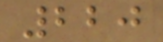220
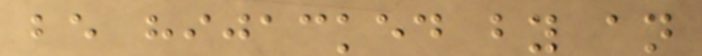be hijacked by an
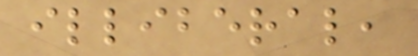illiberal,
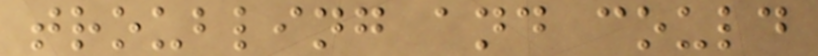troubling and could
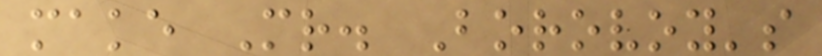make Mr. Borovoy's
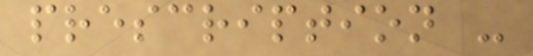prescription -
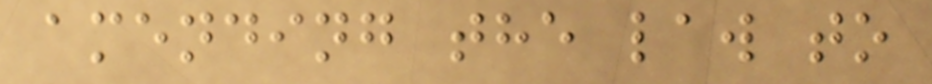amending the law to
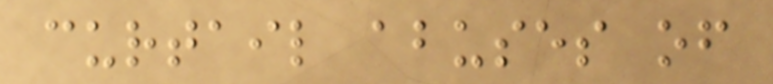curtail abuses of
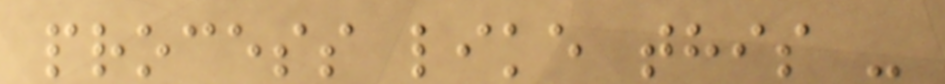process like this -
